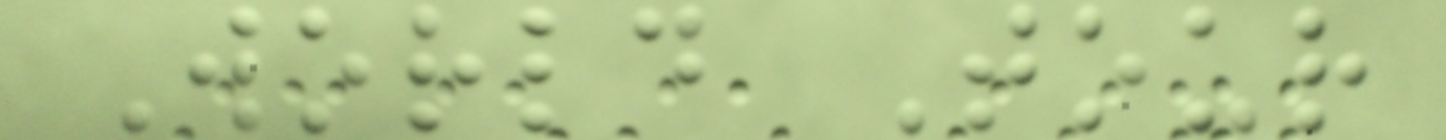World Tour
